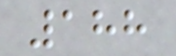188
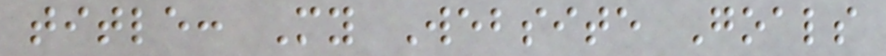title: My Website Goals
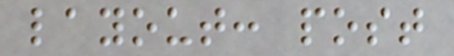layout: post
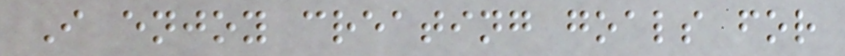I enjoy creating goals for
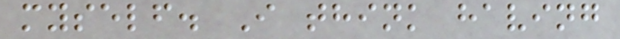myself. I think having
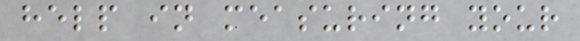help in measuring your
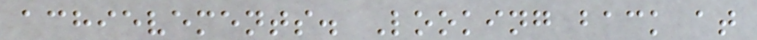achievements. Looking back at
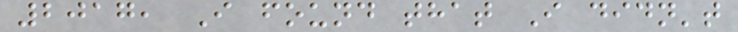2017, I found that I didn't
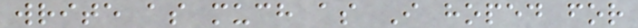write as much as I hoped for
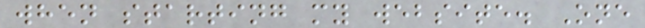when starting my website. One
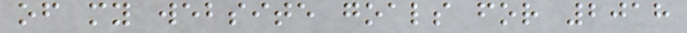of my website goals for 2018
